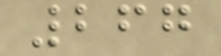267
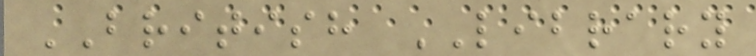BRITISH LIBRARY
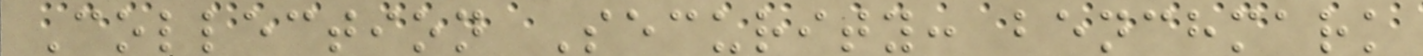Collection Security: benchmark
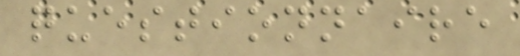questionnaire
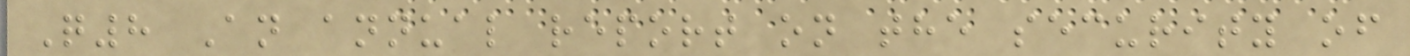Q8 An annual report on the security of
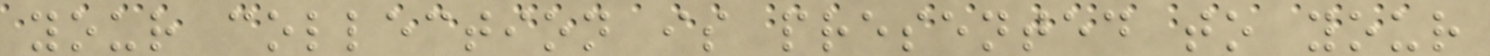your collection is presented to your
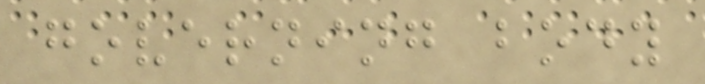governing body
